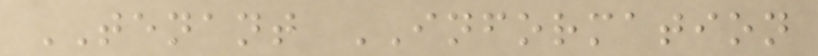TENANT INFORMATION
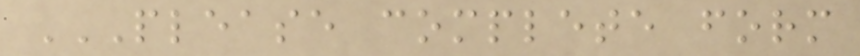PLEASE COMPLETE FORM
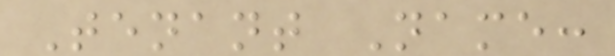Tenant Name:
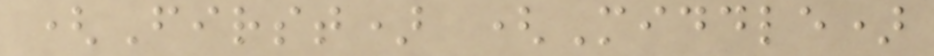(First) (Middle)
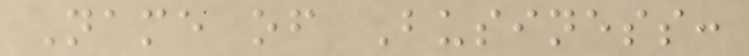Name of Business:
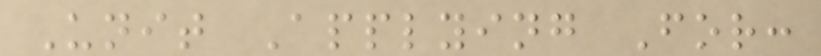Unit Applying For:
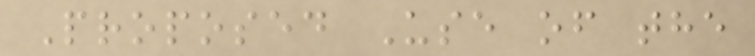Proposed Use of the
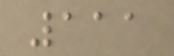111
